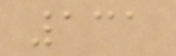131
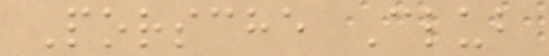Porsche Club
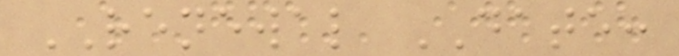RENEWAL DATE:
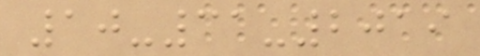10-31-2019
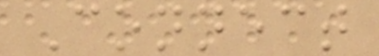Connect
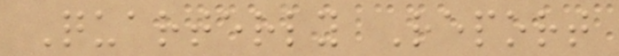Quarterly Report
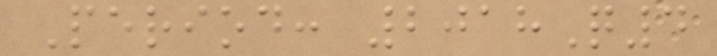Period: 2018Q4
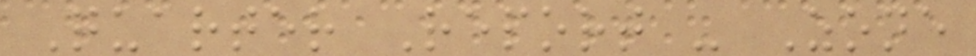Quarter Report - Zone
